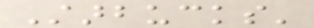Starbucks'
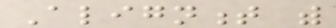Alignment with
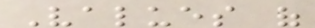Values of
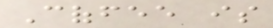Coffee is
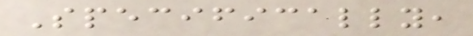Specifically,
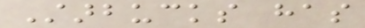Starbucks has
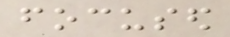focused
